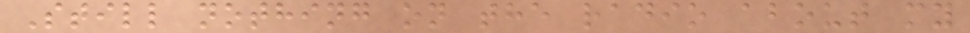Still nothing on the radio about my
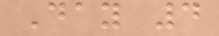Day 4
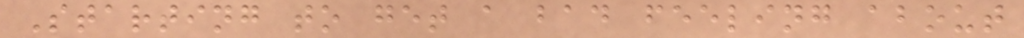Starting to get a bad feeling about
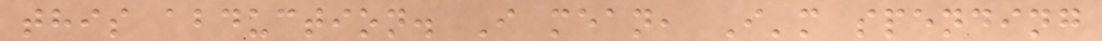this abduction. I mean, I'm spending
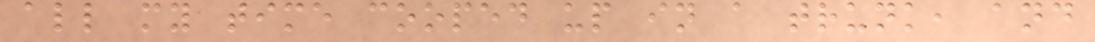all my time cooped up in a trunk, and
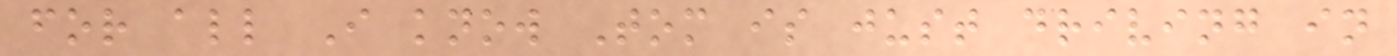for all I know Tom is just driving in
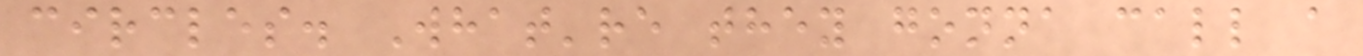circles. What're they gonna call a
